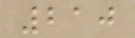210
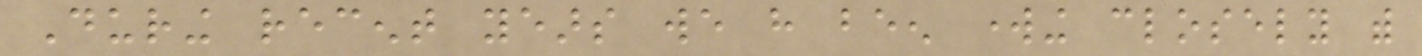During recent years we have been working closely with
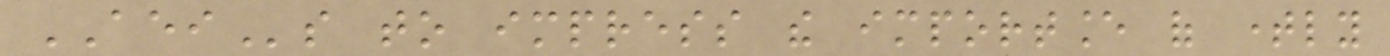AEIs to impress the importance of timely
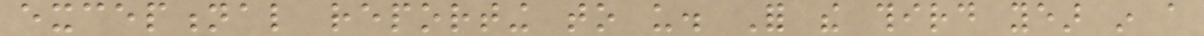exceptional reporting to us. For the third year in a
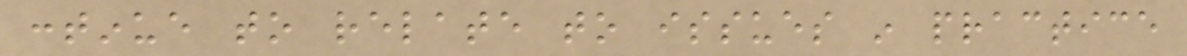continue to relate to issues in practice
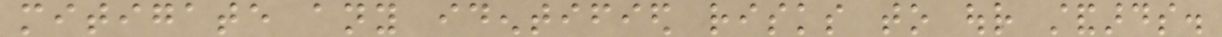mitigate any identified risks to our standards.
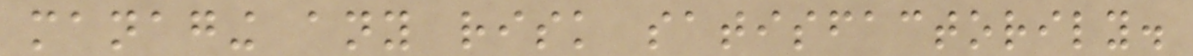managing any risk satisfactorily.
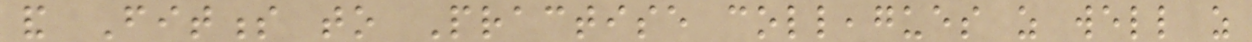and Fitness to Practise colleagues as well as
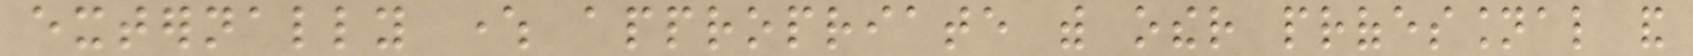externally where appropriate with other professional and
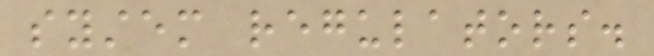system regulators.
